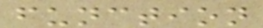function
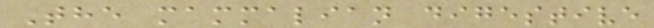The mammalian digestive
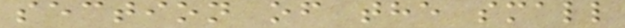section of the small
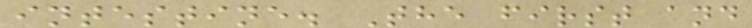intestine. The first and
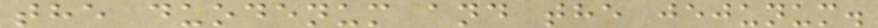the duodenum and the jejunum.
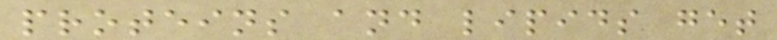proteins and lipids get
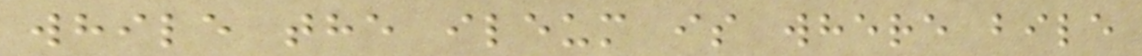while the ileum is where bile
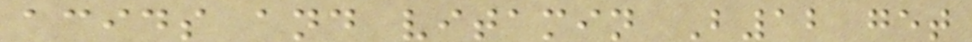acids and vitamin B12 get
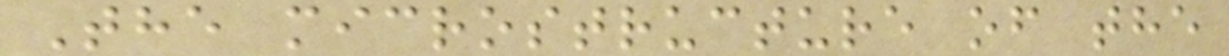The microstructure of the
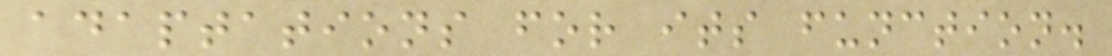adaptations for its function.
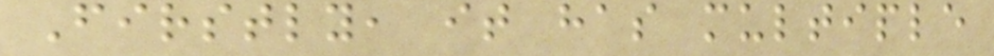Firstly, it has multiple
